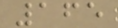165
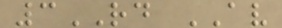3RD AV
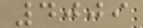4009
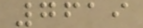7619
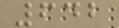642
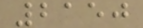2150
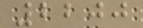2200
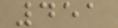451
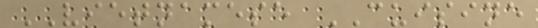VIETNAMESE CUISINE
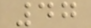47
